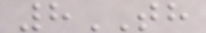8TH
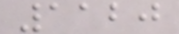1120
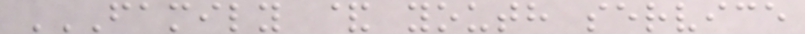FAMILY & YOUTH SERVICE
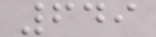649
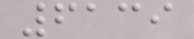6139
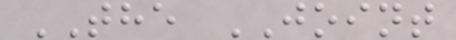THE JOINT
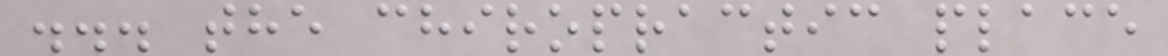... the chiropractic place
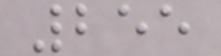255
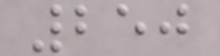250
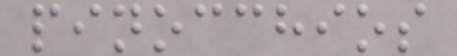pinocchios
